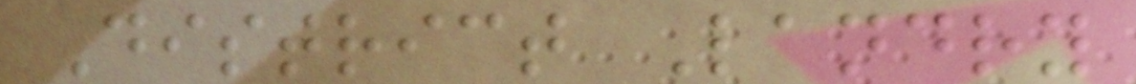District Landry
